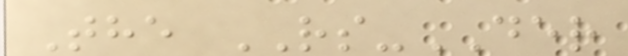The RS-DER
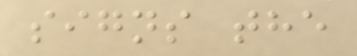signs the
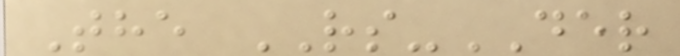The RS-DER
